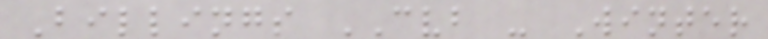Billings CVB - Winter
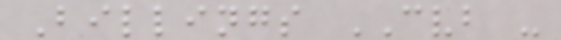Billings CVB -
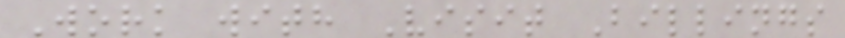Work with Visit Billings
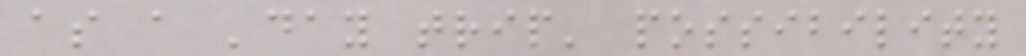as a 'day trip' possibility
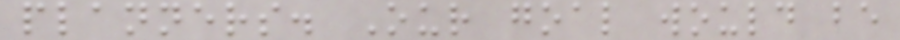planners. Our goal would be
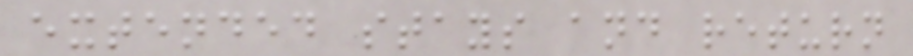extended stays and return
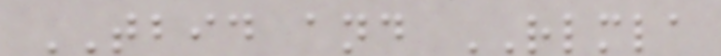TBID and RLMLA
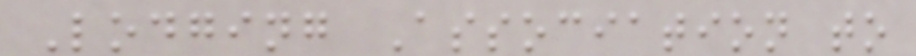Lodging Association to
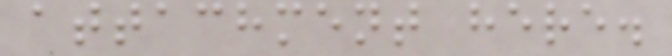attachment here.
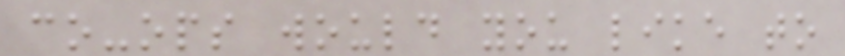co-ops would you like to
